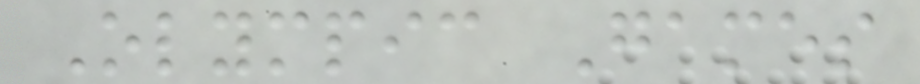Olympic Games
